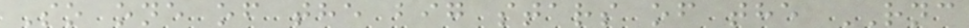So one of the big stars of the RNC
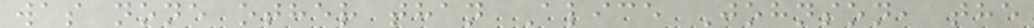was none other than Alice Johnson, the
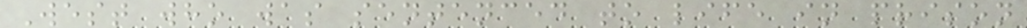West who was sentenced to life in prison
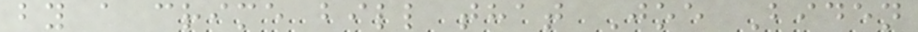by a crime bill that Joe Biden
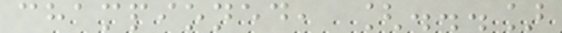championed, [...]
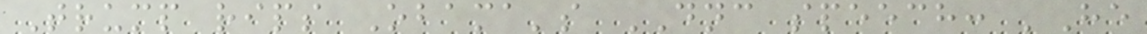Trump rips Obama's DNC speech: 'He
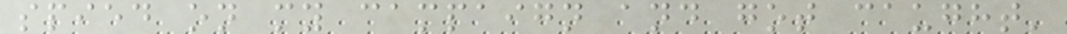spied on my campaign and got caught'
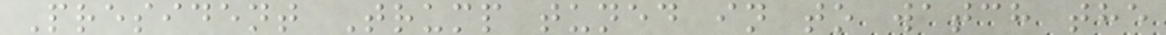President Trump tuned in to watch the
